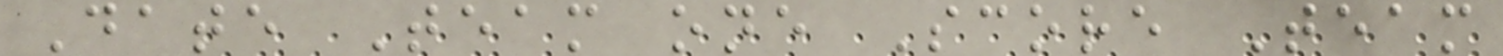Date Team one Score Team
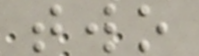two
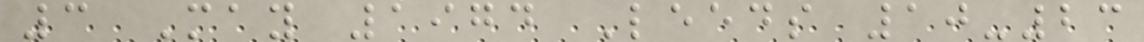3 May 1974 Leeds 10-23
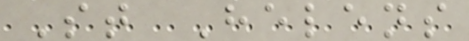St Helens
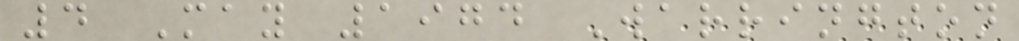4 May 1974 Warrington
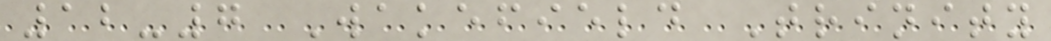12-7 Wakefield Trinity
